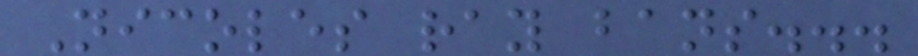Nicoles ray bans...
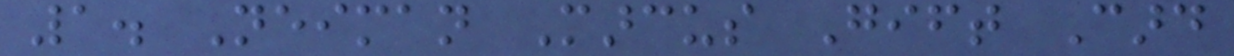1. Neiman Marcus Gift Card
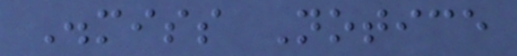Dismiss Notice
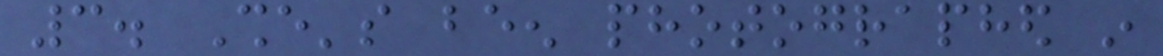3. She's been photographed in
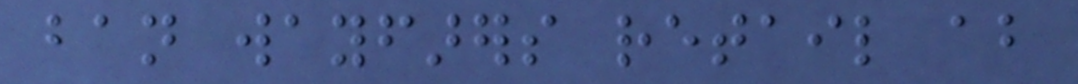ban wayfarers retail about
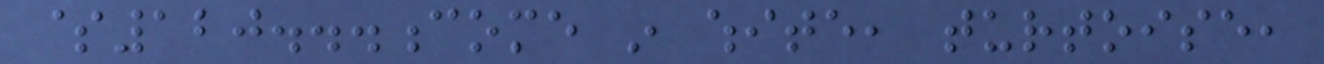$120...come in white, turtoise,
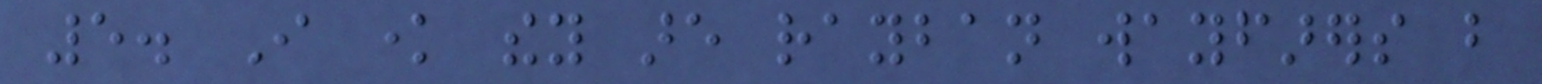5. I know they are rayban wayfarers but
